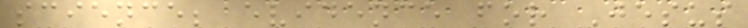science; evidence for Jesus
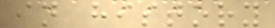in history
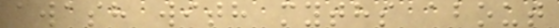awash with myths about
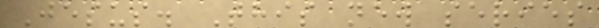Jesus. This new series
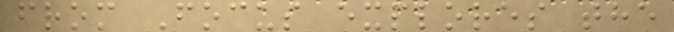from Focus explores the
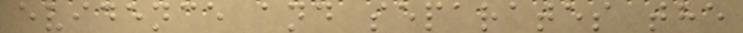evidence and separates the
